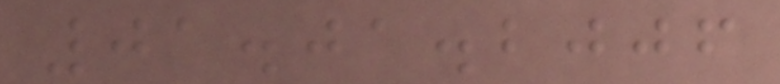01.01.2006
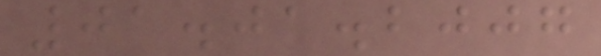01.01.2007
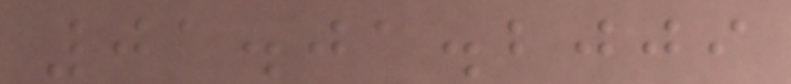01.01.2009
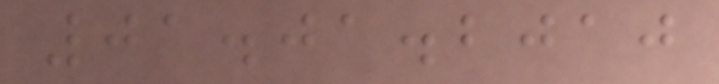01.01.2010
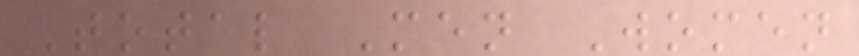Total Men Women
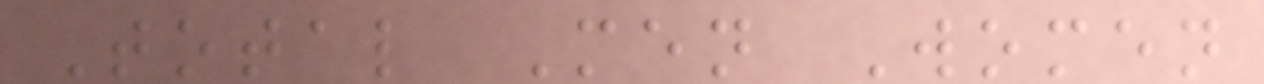Total Men Women
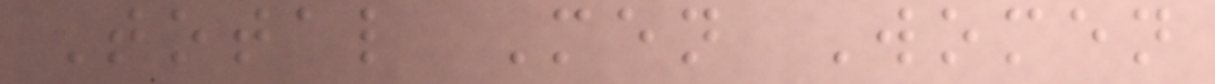Total Men Women
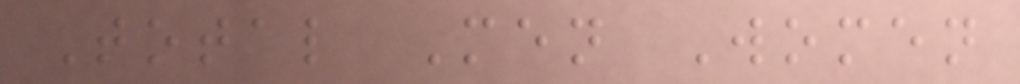Total Men Women
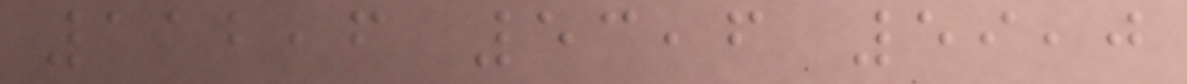112,6 53,6 59,0
